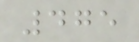475
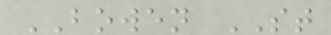BOWEN ST
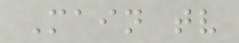Main tv
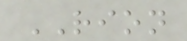RION
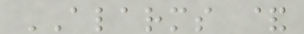ALARMS &
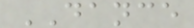DANCE
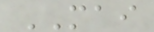MAI
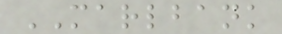MARLBANK
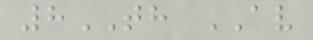8TH AV
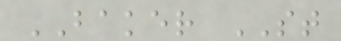BAKER ST
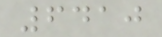6410
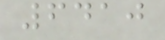6410
